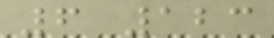6 123
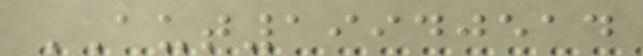AUT19940514
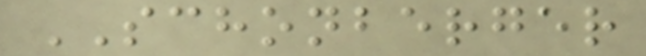SCHONBERGER
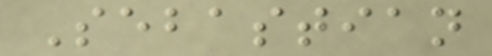Sebastian
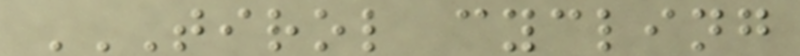TIROL CYCLING
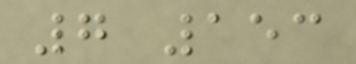7 153
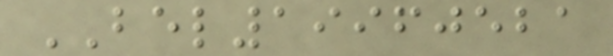BEL19960521
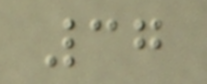37
